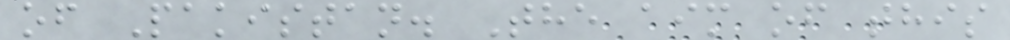of Pakistan. The aim of this
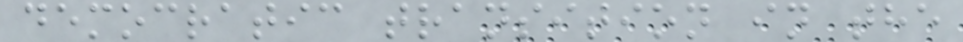democratic transition in the
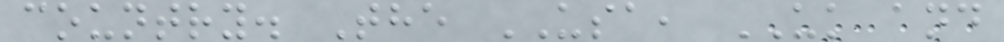country. The USA, UK and
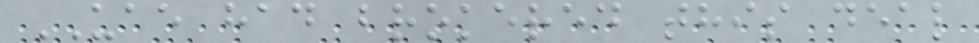UAE had brokered this deal
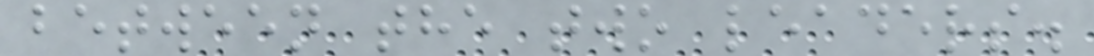between the two leaders.
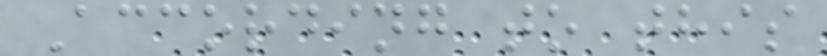According to this
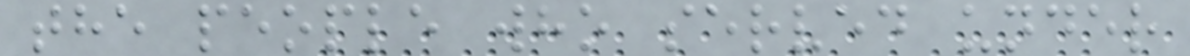the people who served under
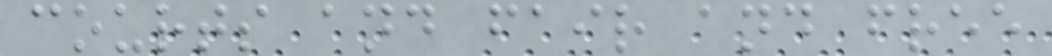courts and fair and free
